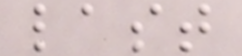last
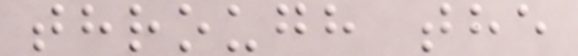through the
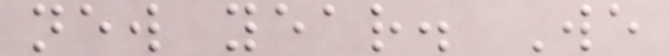new year. We
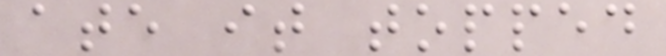ate it topped
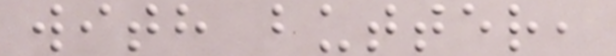with butter,
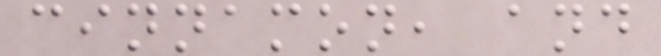cinnamon, and
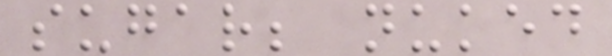sugar; nuked
